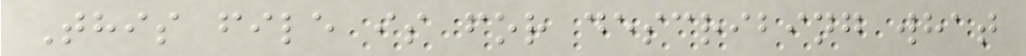This file is for describing what
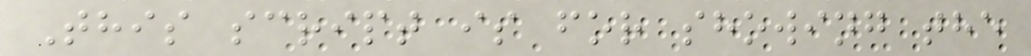This script is for showing the
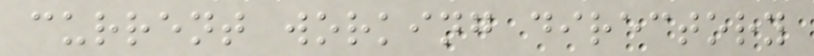current working directory
